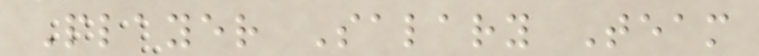Player Salary Team
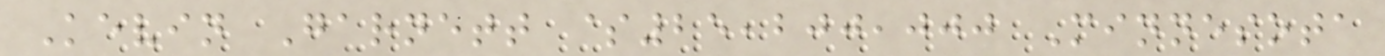Kevin Garnett $25,200,000 Minnesota
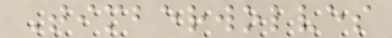Timberwolves
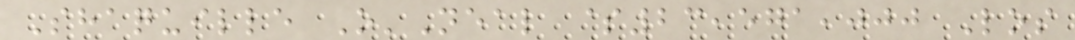Shaquille O'Neal $23,571,000 Los
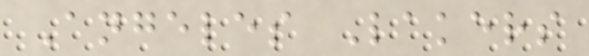Angeles Lakers
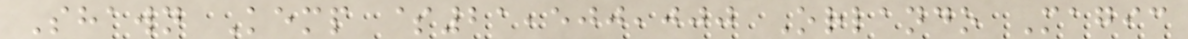Shawn Kemp $21,500,000 Orlando Magic
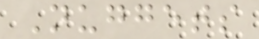Nuggets
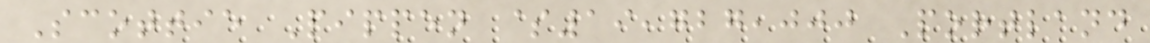Scottie Pippen $19,727,000 Portland
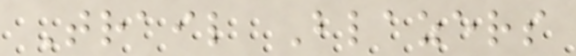Trail Blazers
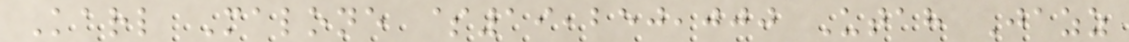Karl Malone $19,250,000 Utah Jazz
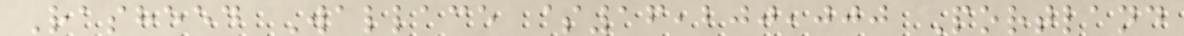Rasheed Wallace $16,200,000 Portland
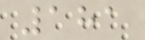181
